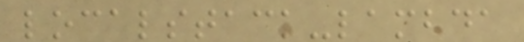localstack-lambda
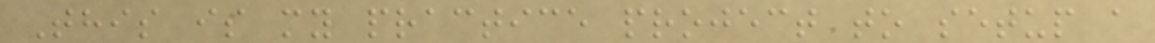This is my practice project to setup a
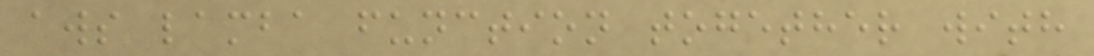aws lamba function together with
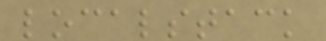localstack
